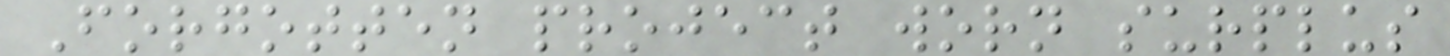Forgotten project worn surplus
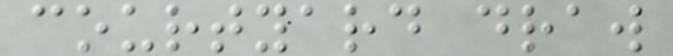courtyard draw
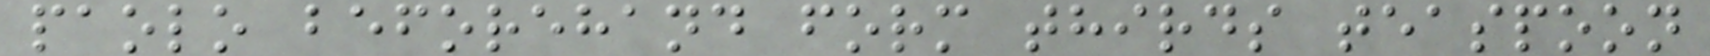paolo beforehand form thirds teaspoon
